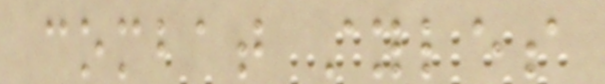combat styles
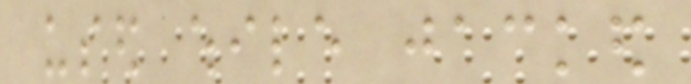used while jacked
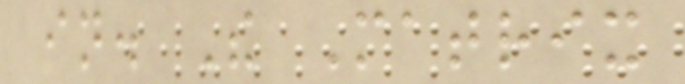in. The Matrix
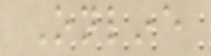Online
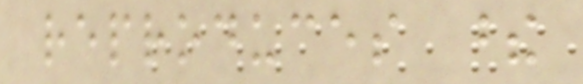reproduces these
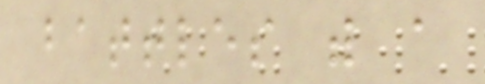battles with a
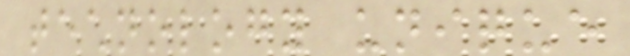technology unique
